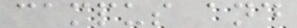campus and
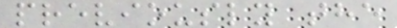previously the
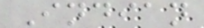Indian
